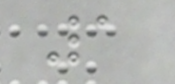1
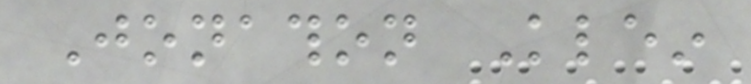Jonathon Klein
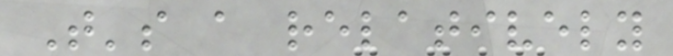That's a relatively
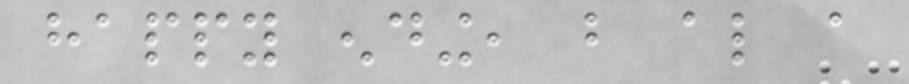happy ending, but also a
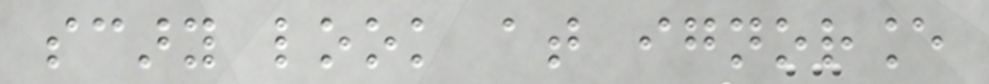scary look at ignorance
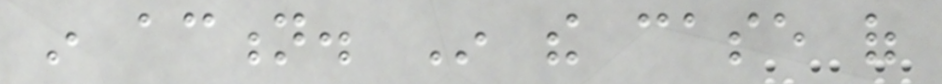in action. In the case of
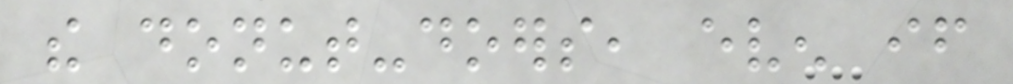the donut-doers, even if
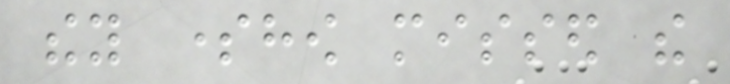they somehow missed the
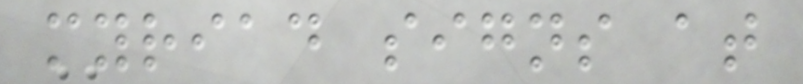myriad signs at
